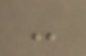-
